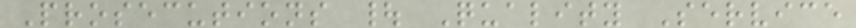Prosecutions | Quality Service
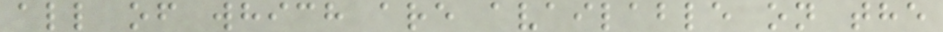all of which are available on the
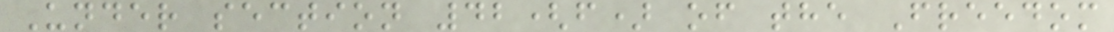Under section 42(f) of the Freedom
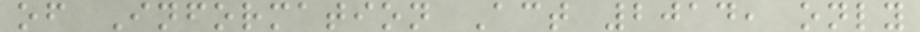of Information Act 2014, only
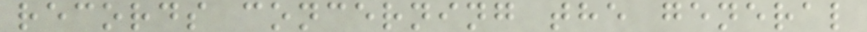records concerning the general
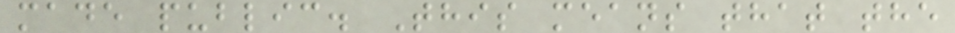made public. This means that the
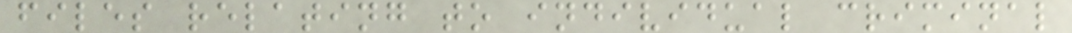files relating to individual criminal
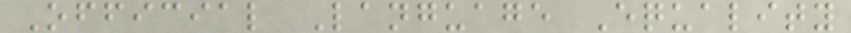Official Language Equality
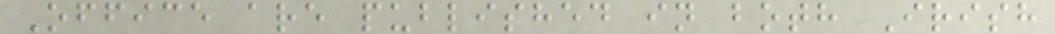Office are published in both Irish
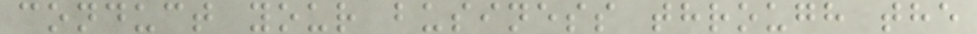conduct your business through the
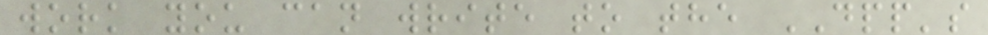work you can write to the DPP's
